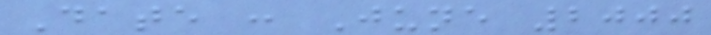Date : June 2000
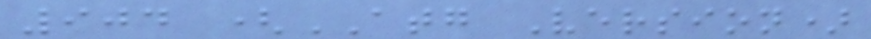904 (ATG Version)
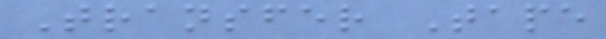Transfer Tape
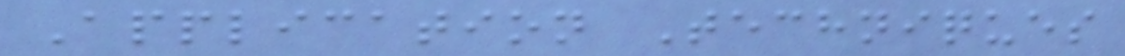Application Techniques
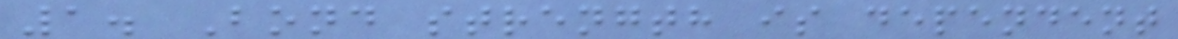1. Bond strength is dependent
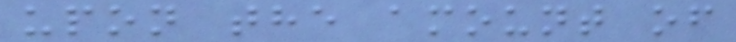upon the amount of
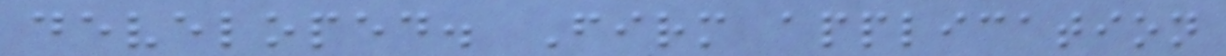developed. Firm application
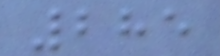285
